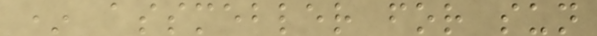* assmebler for sun
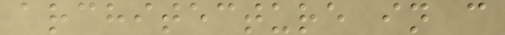architecture in c
